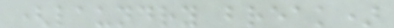(laundry break)
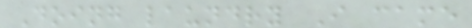Doing laundry I came
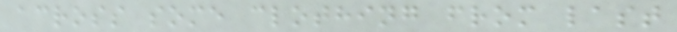across some clothing from last
